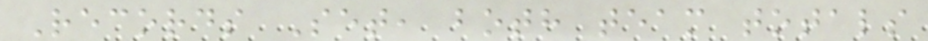Records Set, both team totals
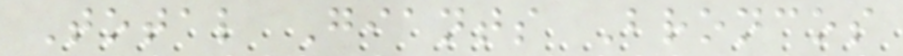Total Giants Broncos
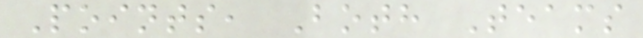Points, Both Teams
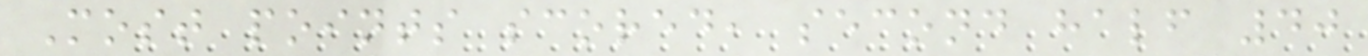Most points scored, second half 40
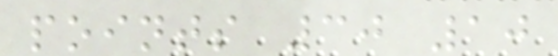points 30 10
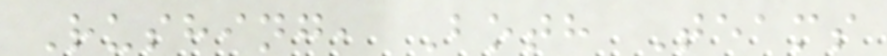Rushing, Both Teams
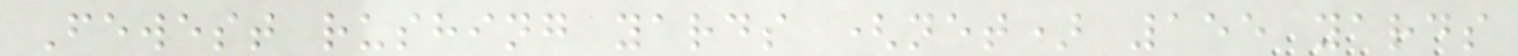Fewest rushing yards (net) 155 yards
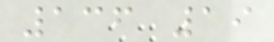136 19
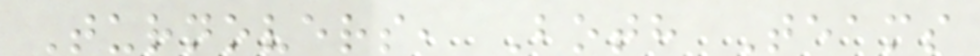Turnovers, Both Teams
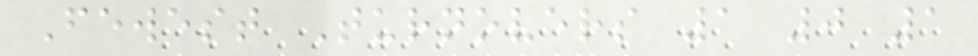Fewest Turnovers 1 0 1
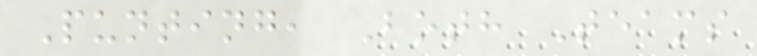Punting, Both Teams
